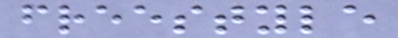freestyle
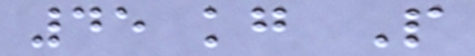45 kg P
